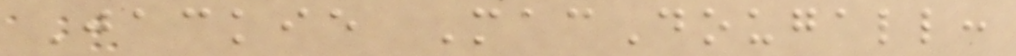Jackie MacDougall:
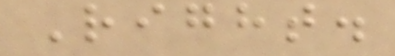Right.
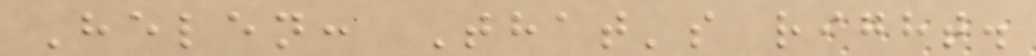Helen: That's right.
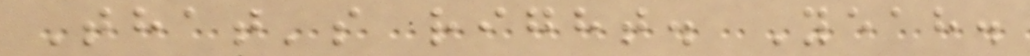That's right. Yeah.
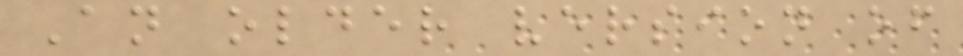An older version of
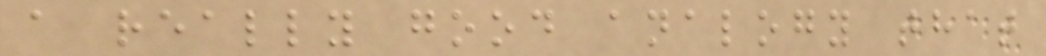a really good analogy that
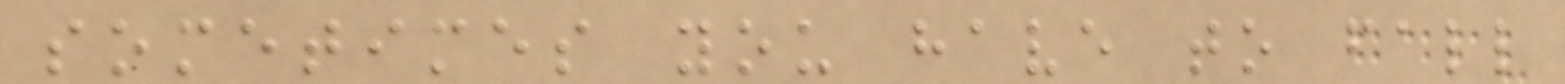sometimes you have to fall
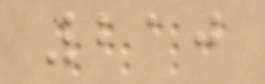210
